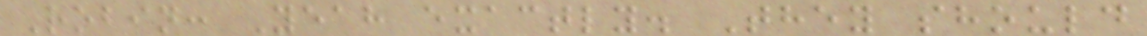Robin: Yeah exactly. They should
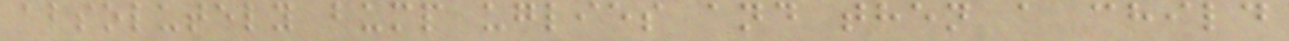absolutely bump uglies and then a child
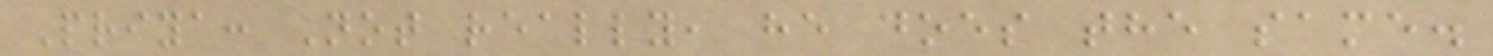Priya: Not really, he does the same.
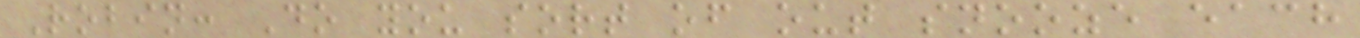Robin: Do you sort of out snooze each
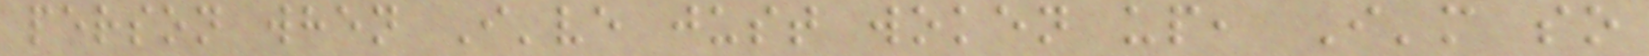person when I've just woken up, I'm so
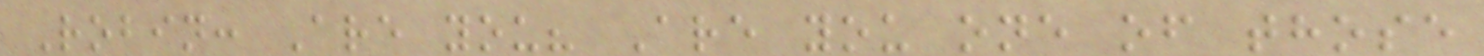Robin: Are you? Are you one of those
